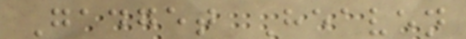Gadget Heaven
